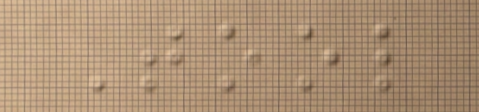Tool
